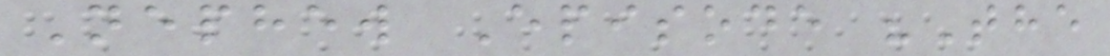Nephew Episode "The
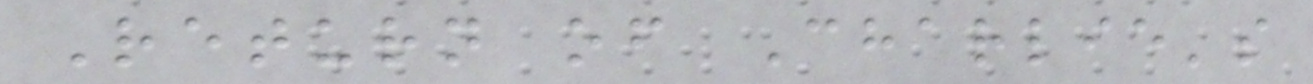Return of Charlie's
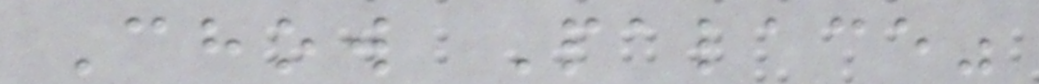Chow Palace"
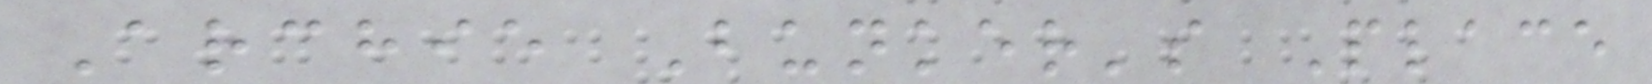Archie Bunker's Place
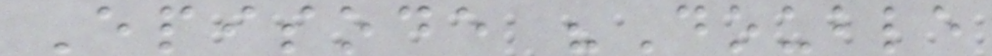Episode "Double
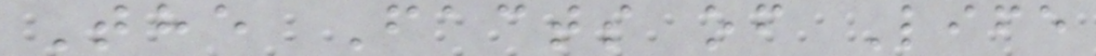The Facts of Life
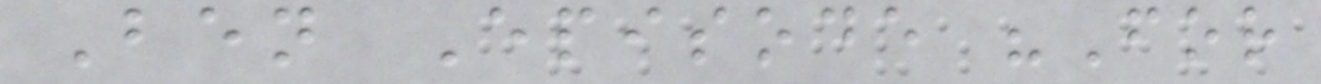Ben Episode "For
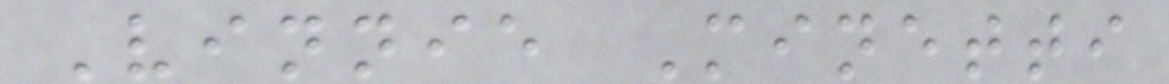Vinnie Minetti
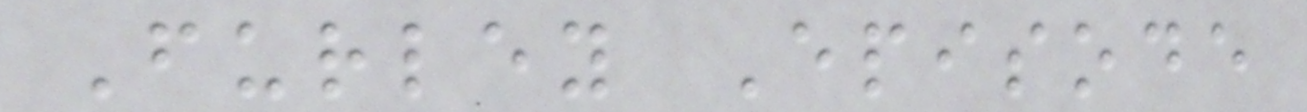Furley Episode
